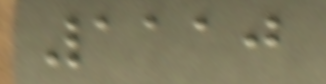1110
